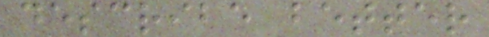describe better
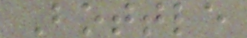Bottle
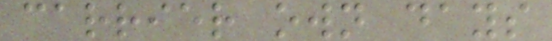carrier own days
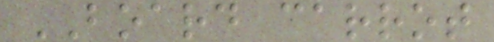BOARD carrot
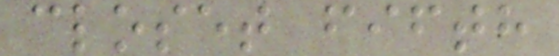closet fifth
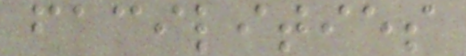facilities
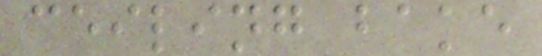ceiling bake
